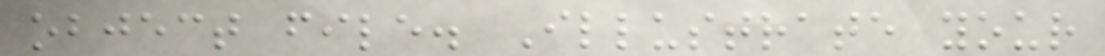object file. Illustrate your
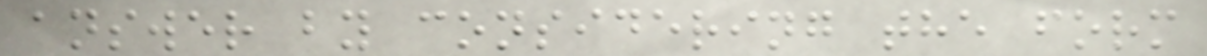answer by considering the form
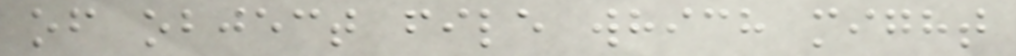of object file which might
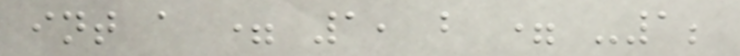int a = 1, b = -1;
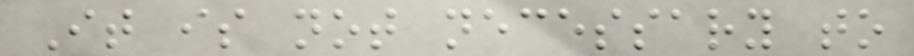It is not necessary to
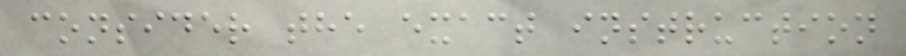consider the exact instruction
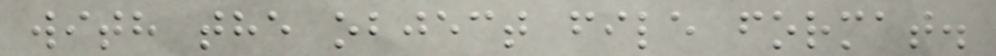with the object file format.
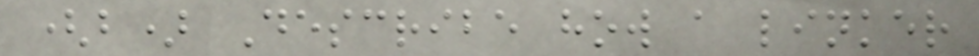(b) Describe how a linker
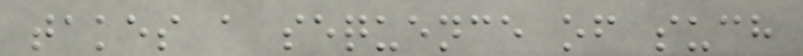takes a sequence of such
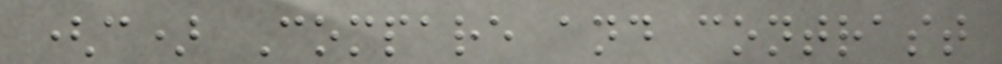(c) Compare and contrast
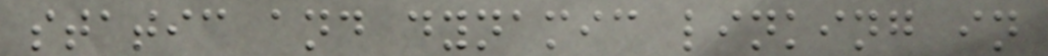static and dynamic linking in
